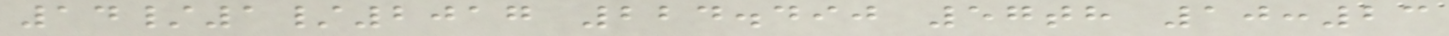14/1/2017 224.490 57th 10:23
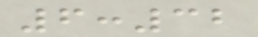6:32
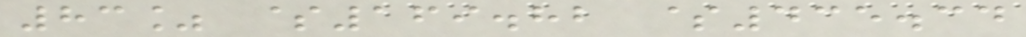83% $169.82 $435.34
